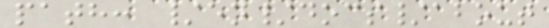path: /en/docs/about
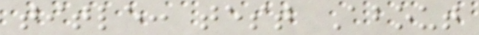title: test About
